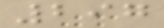297
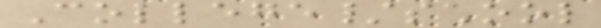College/school
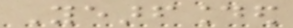Yearfounded
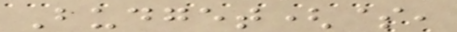Budget($,
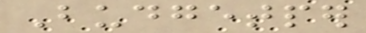Budgetper
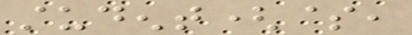student($,
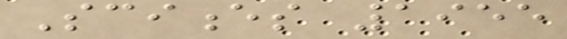Sciences 1955
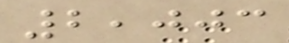2,003
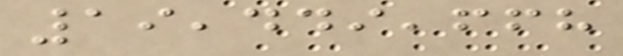19,449,668
